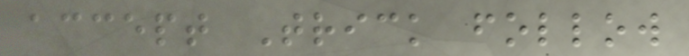accept Trick follow
